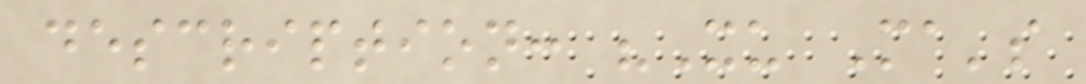description: "Xu Ma's
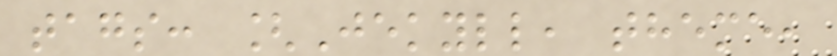tags: [Jekyll, theme,
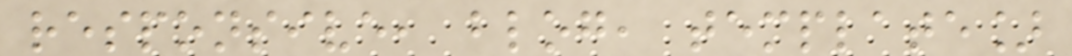responsive, blog, template]
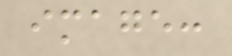image:
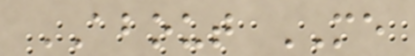ABOUT ME
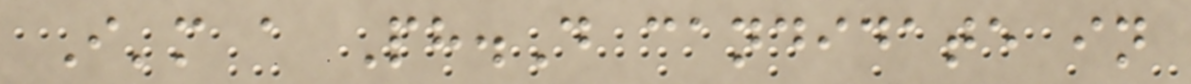I'm a Ph.D candidate in
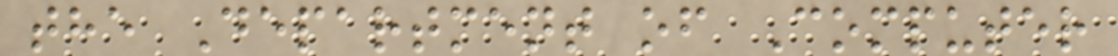the Department of Computer
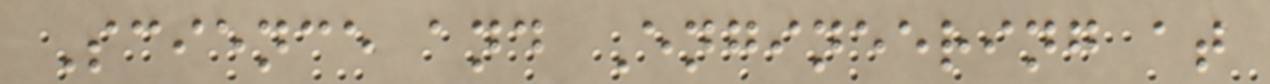Science and Engineering at
